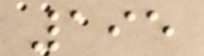195
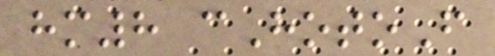hm8 cHotoF
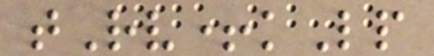tRv+kLp
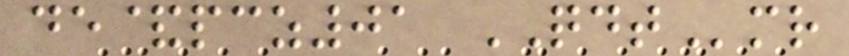de&pcz01 QDTmr
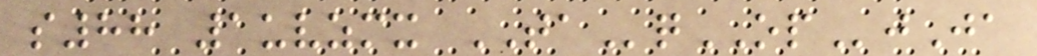s88 1uvzmx TAqOPjJa
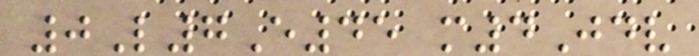0L7E45 m4Jdv
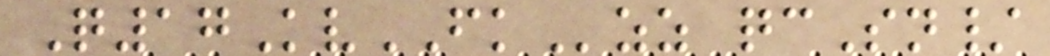Q17KvFKzz qcSn/
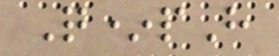Q*pH
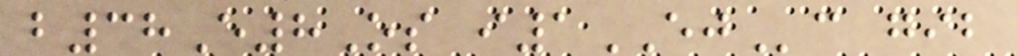b38E8Os i1EJc gib
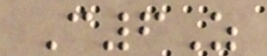C6Z
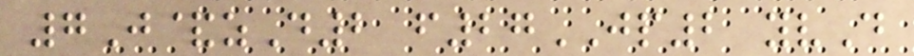7J&zD2 f27JP2 yvD
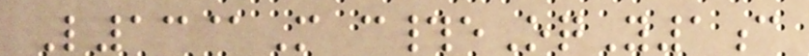L13@M c#eOqY1c
